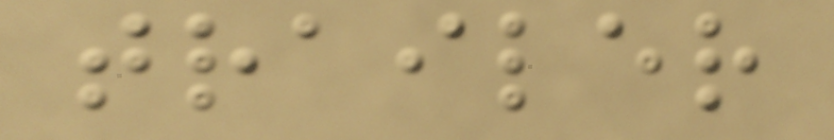trailer
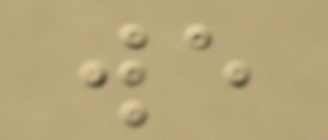we
